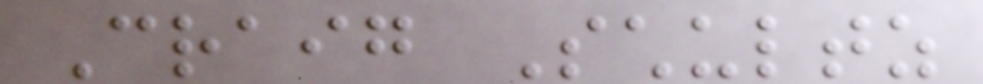Craig Schultz
